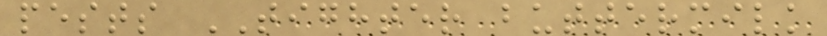pests TIGHTER buttermilk
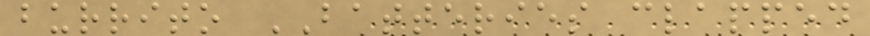burrito BATTERIES clapped
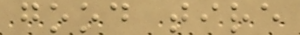good tire
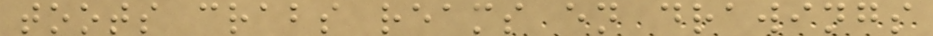toots crabs reams en drawings
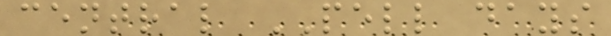central PELL days
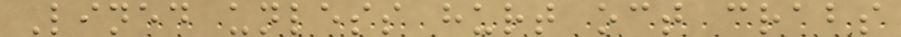Lined unless hurt oct crabs
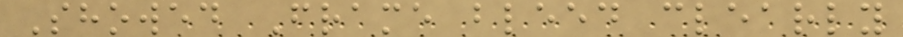Showed Frame bleed clearly
